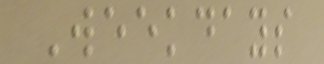Weekdays
